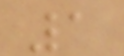1
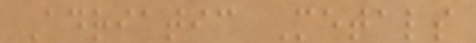Adriatic Metals
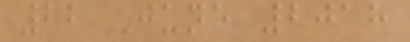22 June 2018
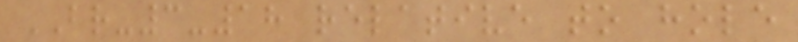BR-3-18 relative to hole
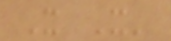X X'
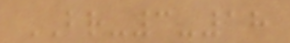BR-3-18
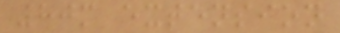80m extension
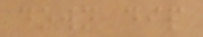down dip
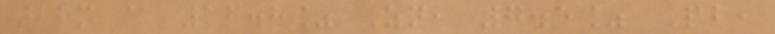22m @ 12.8% Zn, 7.5% Pb,
